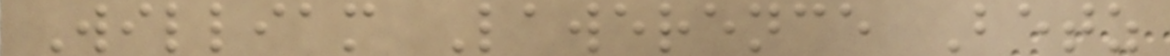William Lawerence Betz
